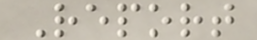Report
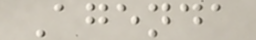Agenda
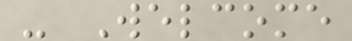- Welcome
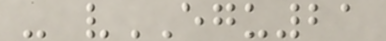- vEGU21
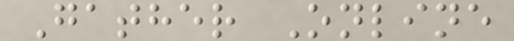Gather Online
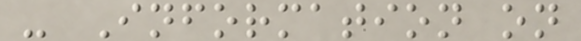- Information on
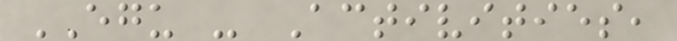EGU - Activities,
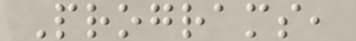Programs,
